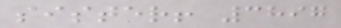sister! 3897
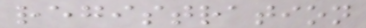registration
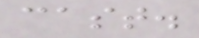cast.
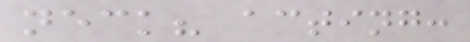neck? acting:
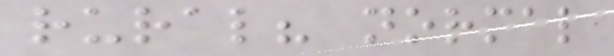rural? normal
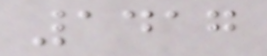1417
